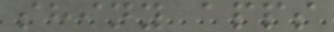shiny apps
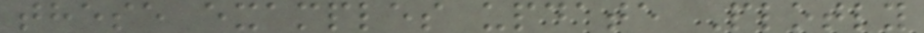these examples update Plotly
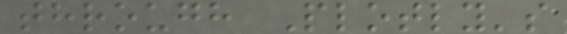through Plotly's
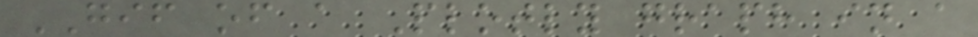GIF of a Plotly graph in a
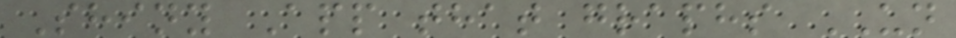Shiny App that graphs UN
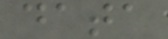data
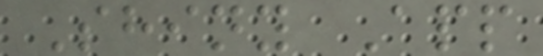Shiny App
